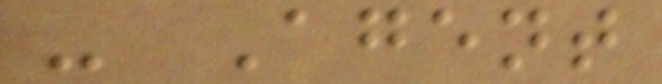- Agent
